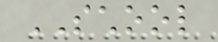SCHOOL
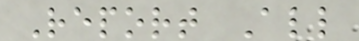Report All
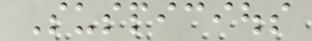Suspicious
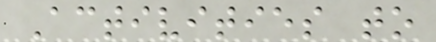Activities to
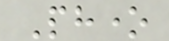Phone
